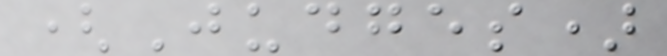(Judges)
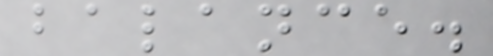balance.
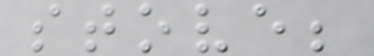stove;
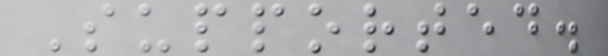Supported.
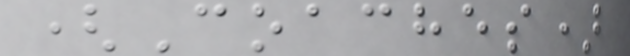(Coaches)
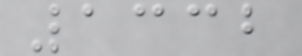1332
